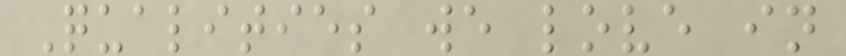Qualities we love in
